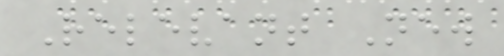Relevant New
